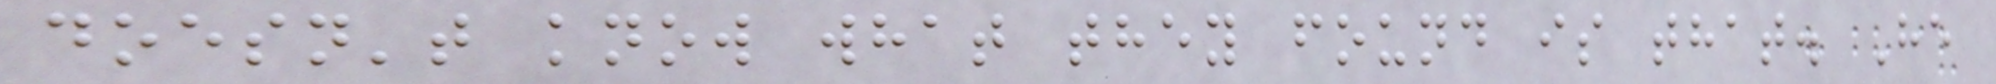doesn't know what they found is that. He
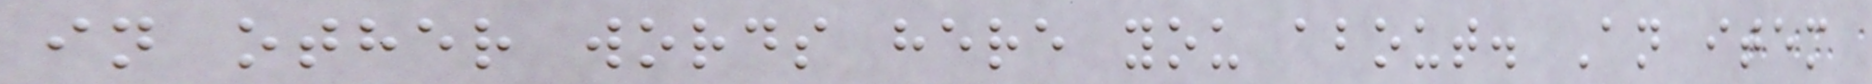in other words here you about. An item
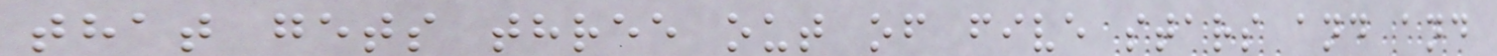that gets three out of five stars and and
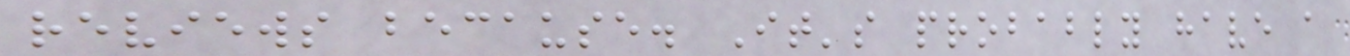reviews because. It's probably have a
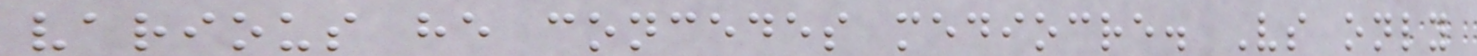various he concedes mediocre. Vs only
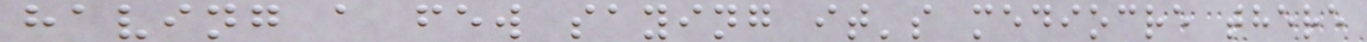having a few saying it's mediocre there
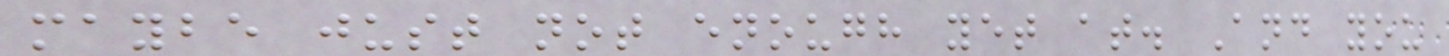maybe just not enough yet at. And you
